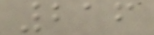216
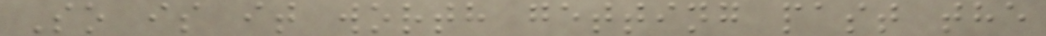So is it worth getting past the
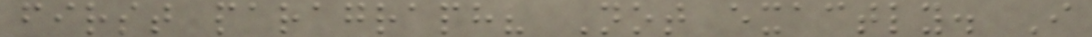first paragraph? Not exactly. I
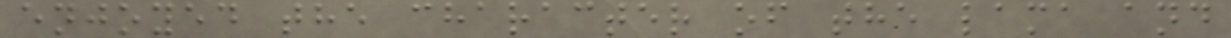enjoyed the character of the lama and
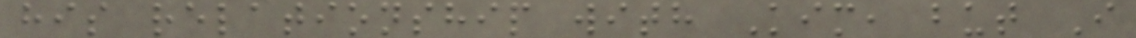his relationship with Kim, but I
